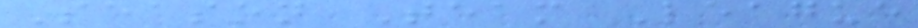Season Team League
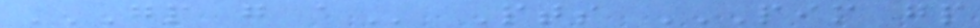GP G A Pts PIM GP
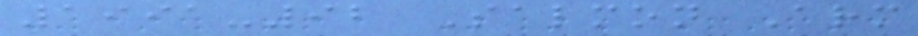1991-92 Salmon Arm
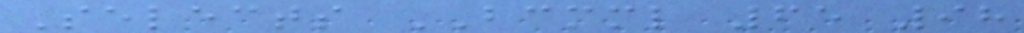Selects BCMML 65 98
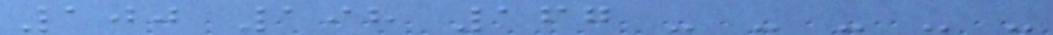100 198 167 - - - - -
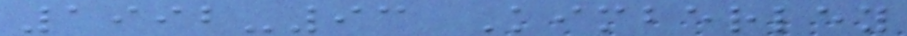1992-93 Kimberley
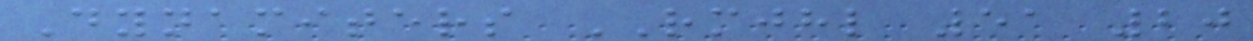Dynamiters RMJHL 51 20
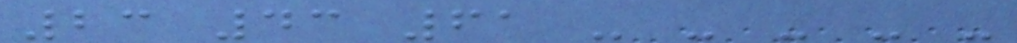23 43 61 - - - - -
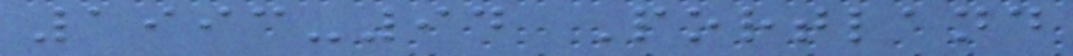1993-94 Portland
